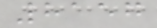8157
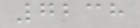7238
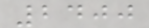2400
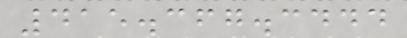415.367.3444
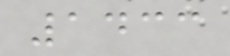1433
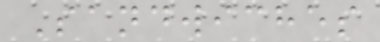Sandwiches
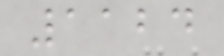1124
